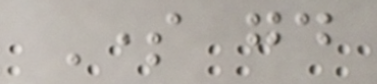Some good
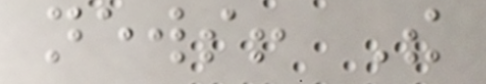news! The
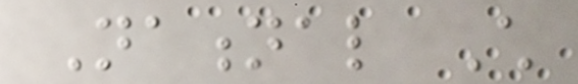National Child
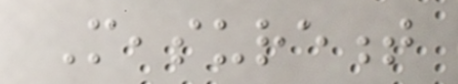Measurement
